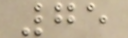75
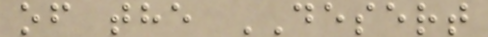of the DESERT
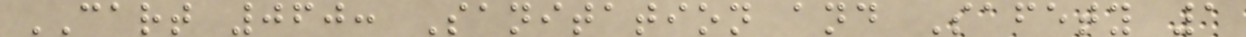CART 060: Sanitation and Safety 1
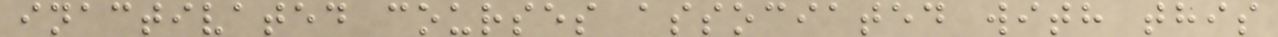inactivated courses associated with this
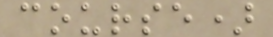course)
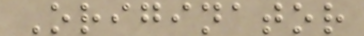Originator
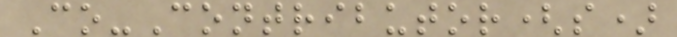Co-Contributor(s)
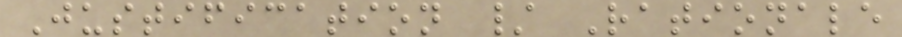Justification / Rationale
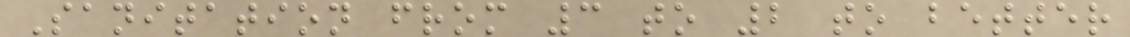Sanitation from 3 to 2 to better
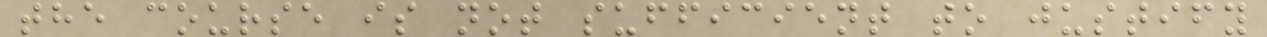the course is not sufficient to justify
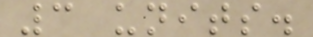3 units.
